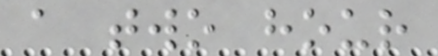a two hour
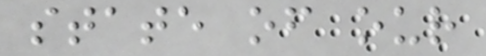state of our
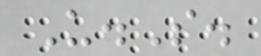U.S.
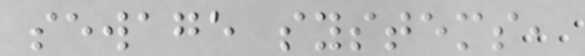sewage systems,
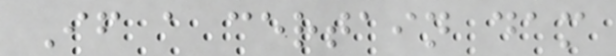If a certain dam
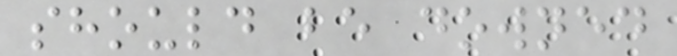should be downed
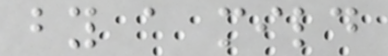by a mild
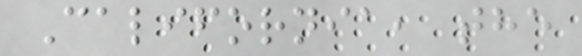California, the
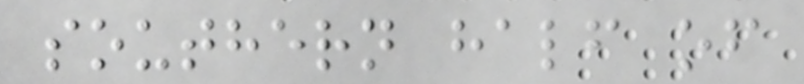southern half of
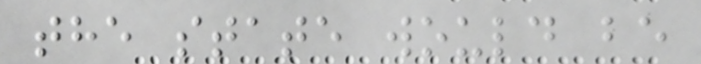the state would be
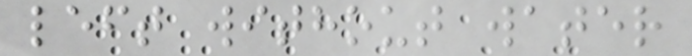left without water
